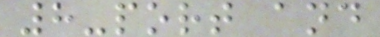8-port and
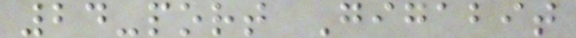24-port Gigabit
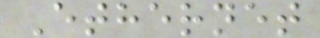Ethernet
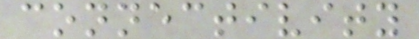connectivity
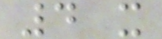4 x
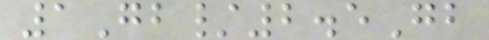1Gb/2.5Gb
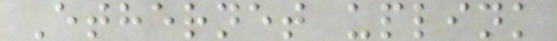Ethernet uplink
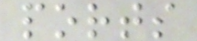ports
